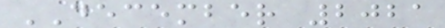DECEMBER 2021
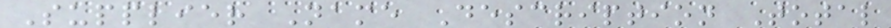Supplier Name Description Total
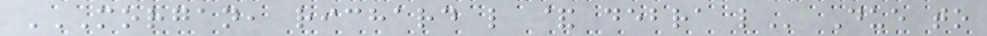MORGAN, RICHARD L & DEBRA L Due to
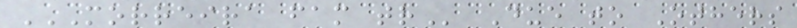MORREIRA FAM TR Due to Others
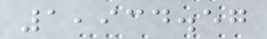1,934.57
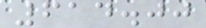614.00
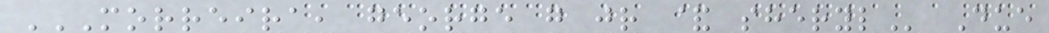MORREIRA, GEORGE G JR & SHERYL Due
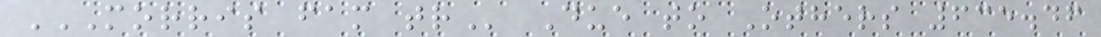MORRIS FAM TR Due to Others 635.46
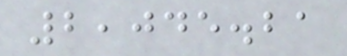2,045.21
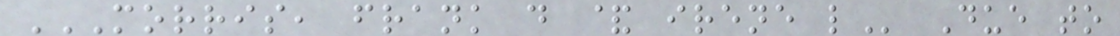MORRIS, FRANK D & IRENE L Due to
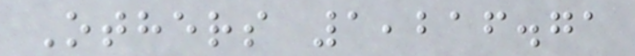Others 1,216.71
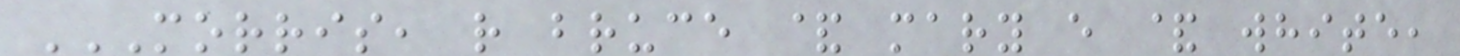MORRIS, R BRUCE & MARY E & WHITE,
